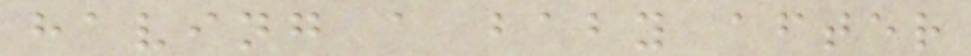having a baby after
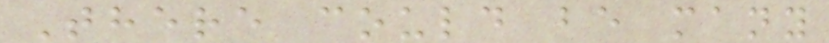There could be many
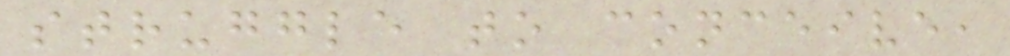struggle to conceive,
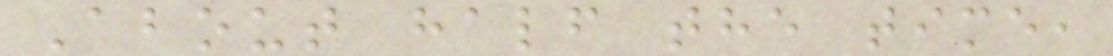About half the time,
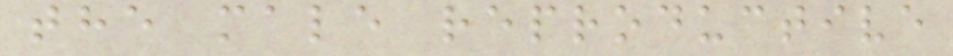the male reproductive
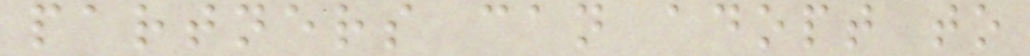partners can adopt to
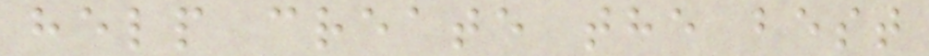help create the best
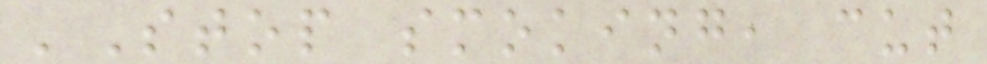'Stop smoking, cut
